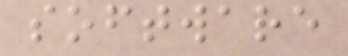software
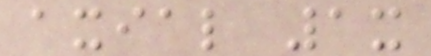axial 1x
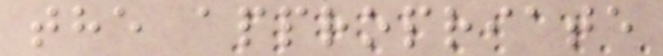the appropriate
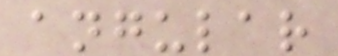angular
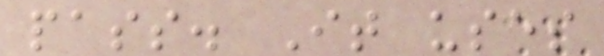pass. It uses
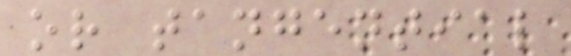or tangential
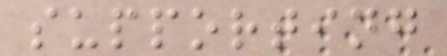supporting
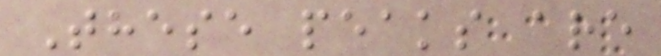These peaks are
